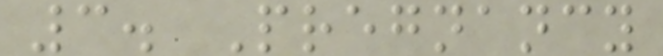3. Pregnancy
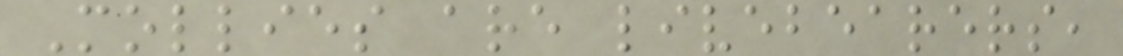Mollies are livebearers,
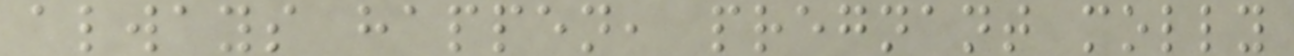always happen, pregnant molly
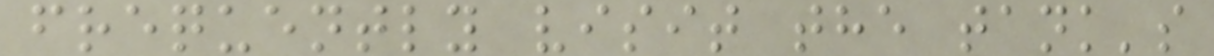frequently visit the tank's
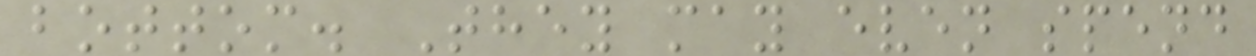bottom. They may even spend
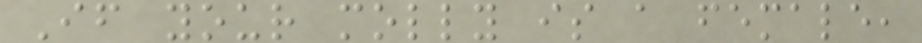If your molly is a female,
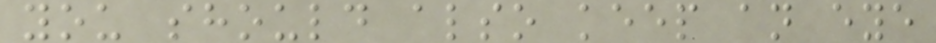you should also keep an eye
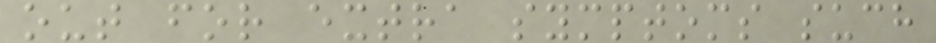out for extra symptoms such
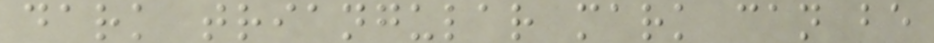dark triangular mark can be
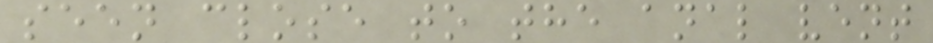seen close to the anal vent
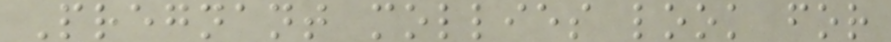Pregnant mollies look for
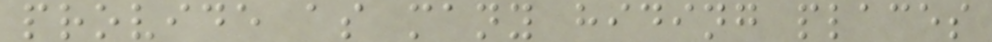provide as many hiding places
